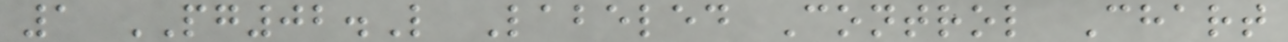1 PG02.L Labeled Control Chart
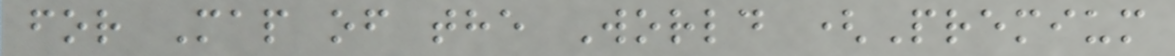for Map of the World (Premium
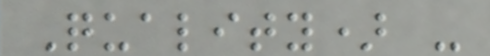Quality) -
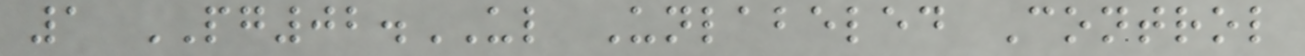1 PG02.UL Unlabeled Control
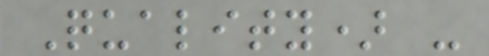Quality) -
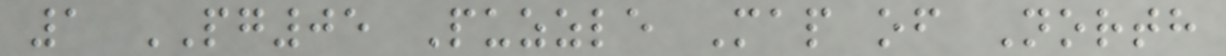1 PG05 Puzzle Map of North
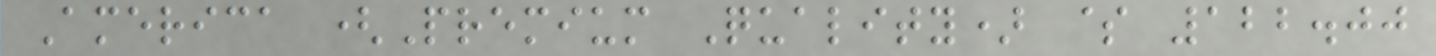America (Premium Quality) $ 122.00
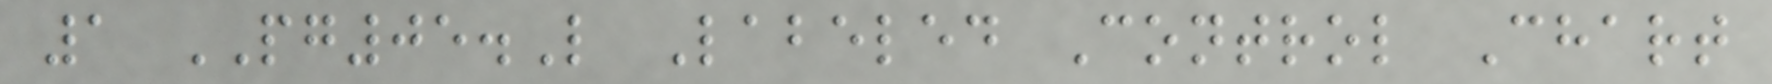1 PG05.L Labeled Control Chart
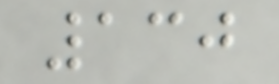130
